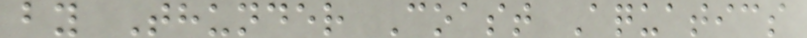by Thunder Coast Aquatics
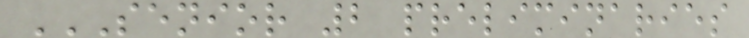SENIOR 2 PRELIMINARIES
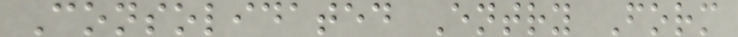Consolidated Entry Form
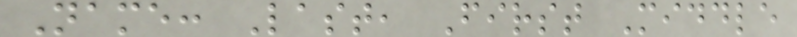Name: Last, First Middle
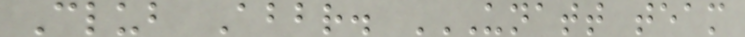Club Abbr. UNATT TEAM
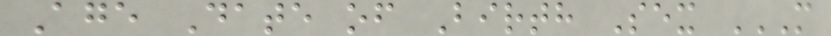Age Date of Birth Sex M
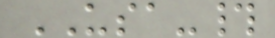USA-#
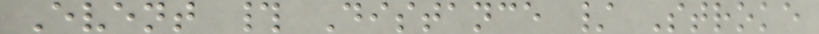Event # Distance / Stroke
